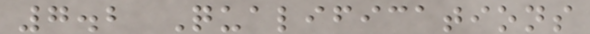7.2 Qualifications
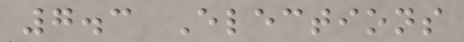7.3 Elections
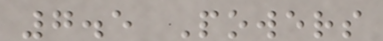7.5 Powers
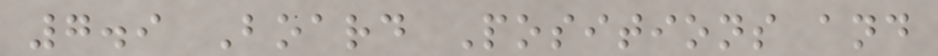7.9 Board Positions and
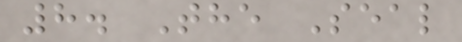8. The Seal
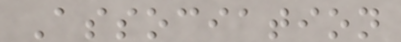Association
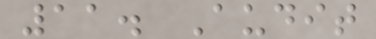11. Audit
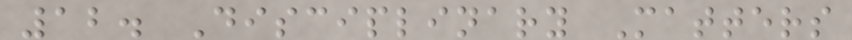12. Disciplinary Matters
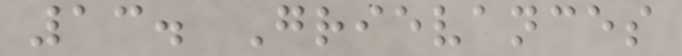13. Grievances
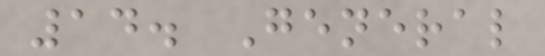14. General
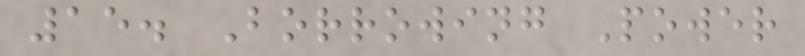15. Borrowing Power
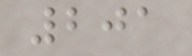201
